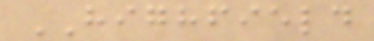HIGHFIELD
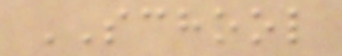SCHOOL
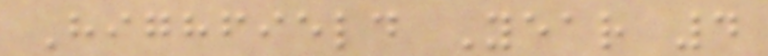Highfield Year 4
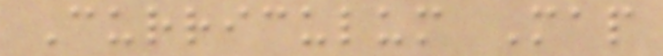Curriculum Map
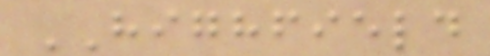HIGHFIELD
